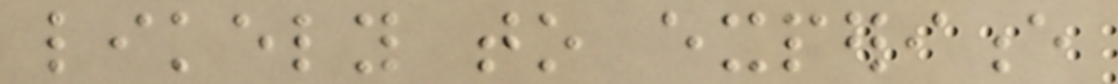likely to experience
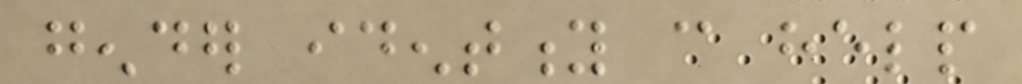gender identity can help
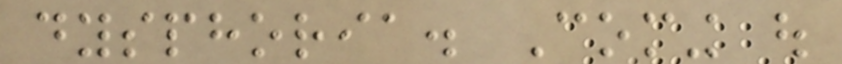dysphoria. Coming out
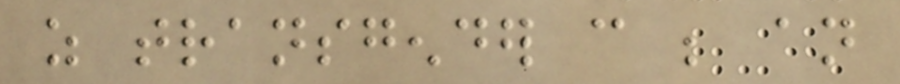as transgender can be an
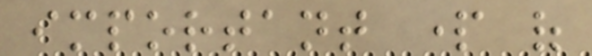important part of
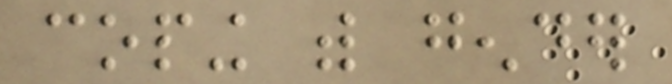coping with gender
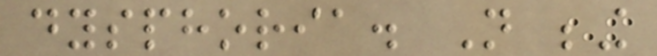dysphoria. Not being
